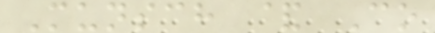Munsch & Co
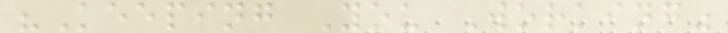"Keeping You Working"
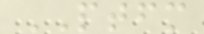PTFM
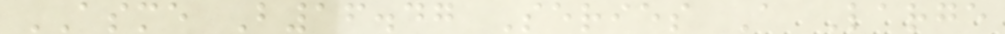ASME B16.47 Series A Large
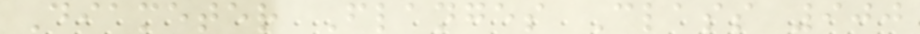Diameter Flanges Class 900
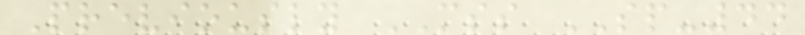Previously MSS SP-44
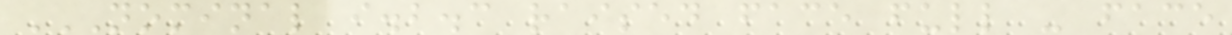NOMINAL I.B.C RAISED FACE FULL - FACE
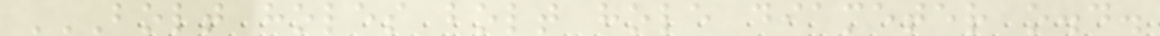BOLT HOLES BOLT HOLE DIAMETER O.D.
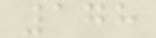178
